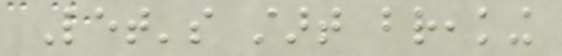Let's start breaking
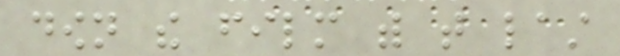down the film with that last
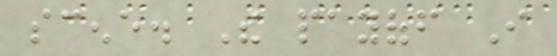scene. The payoff I
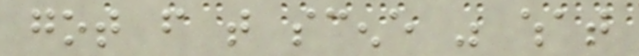got from that scene was what
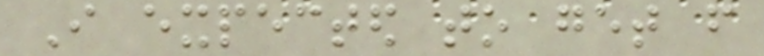I expected to get from
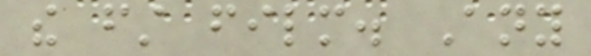the first film. Any
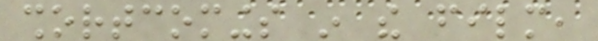shortcomings in the film,
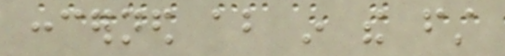concerned about in the first
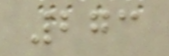273
